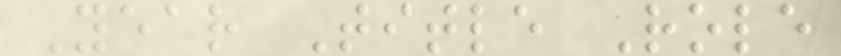Year Title Role
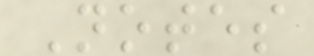Notes
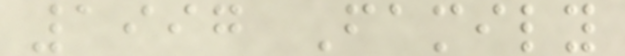1997 Family
